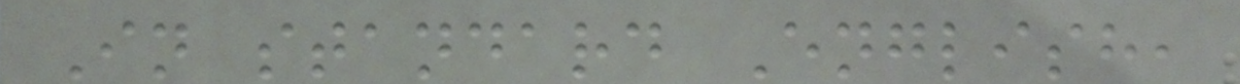In standard English,
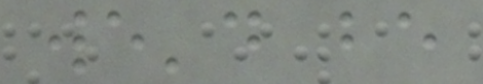we'd be
